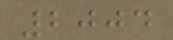2004
